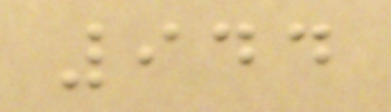944
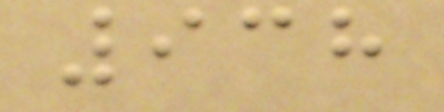938
